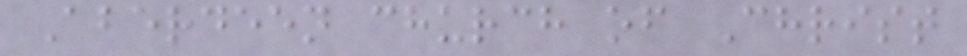Aberdeen church of Christ
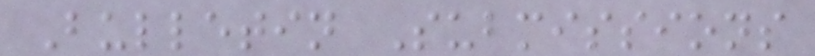Bulletin Submissions
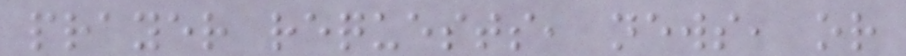prayer requests, news, or
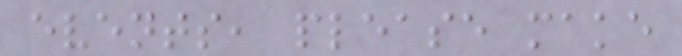events, please make
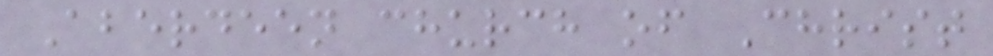Aberdeen church of Christ
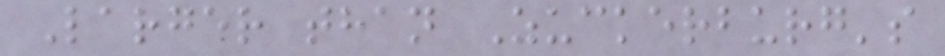Larger than Zuckerburg's
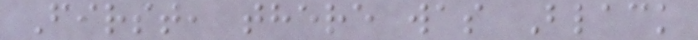First, there was Black
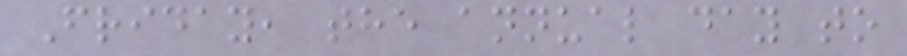Friday, the annual day to
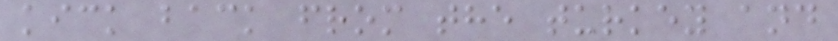kick back from the turkey and
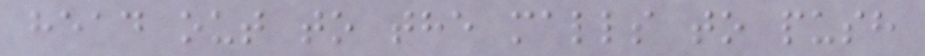head out to the malls to push
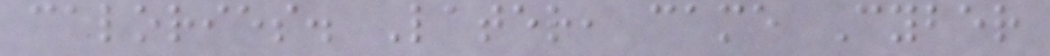calories. Later, came Cyber
